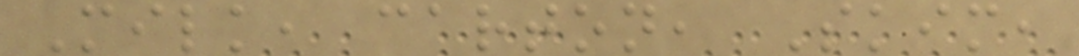Milk, carton, Skim,
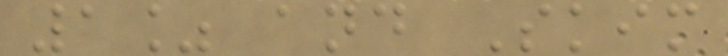1% and Skim
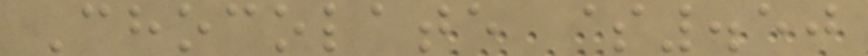Chocolate $.50
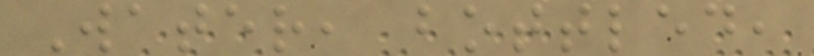Water, bottled,
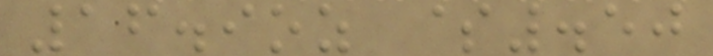16.9oz $.50
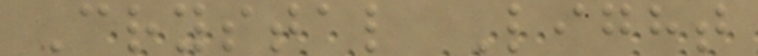Crystal Light
